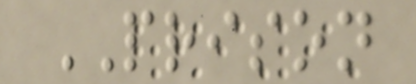PRISON
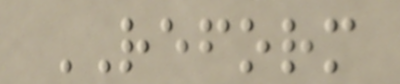REFORM
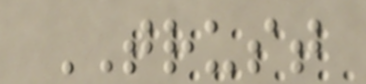TRUST
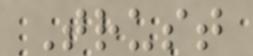Trust
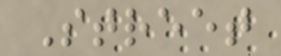Street
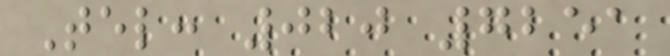Tel: 020 7251
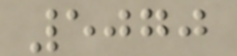5070
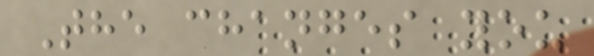The changes you
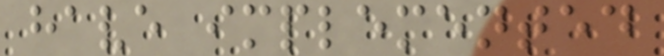have implemented
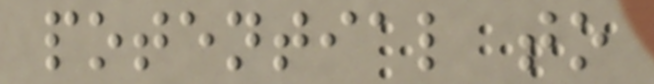potential to
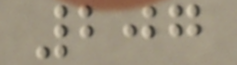207
